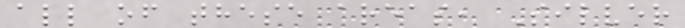all of these areas, Silver
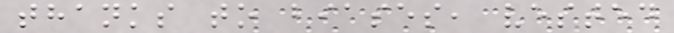thanks to biases, vested
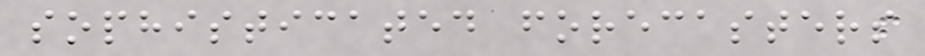sophisticated forecasters
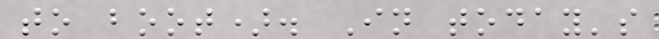to boot). In today's
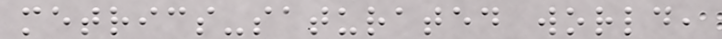metrics-saturated world,
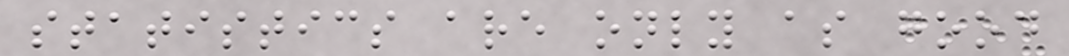statistics are only as good
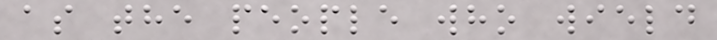as the people who wield
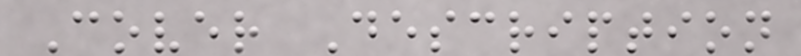Cover Description
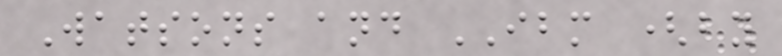Watsons and IBM (by
